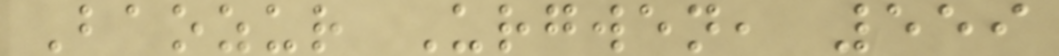Baozur Urgwen, 559
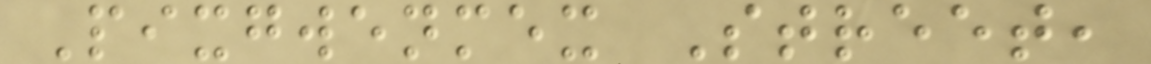Pixgwenmex Street,
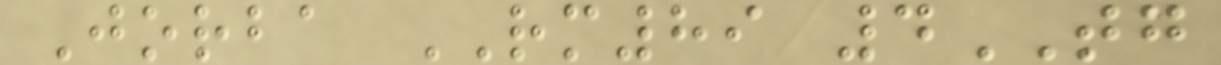Jorba RM89 4TG
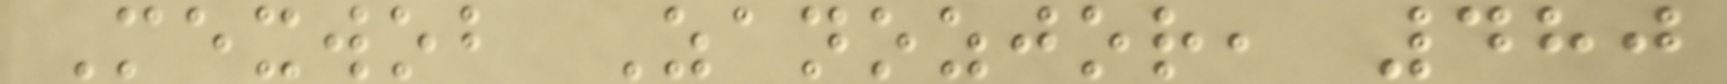Mexwob Zanozjor, 480
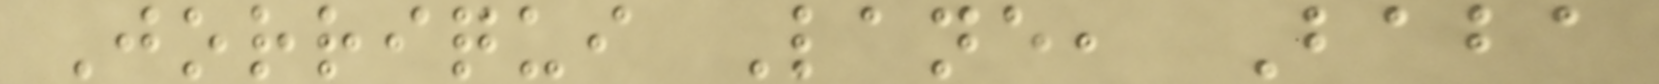Jorriqui Lane, Baba
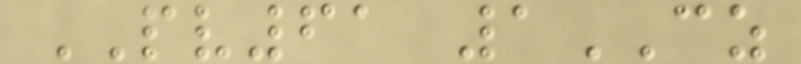PV61 1CZ
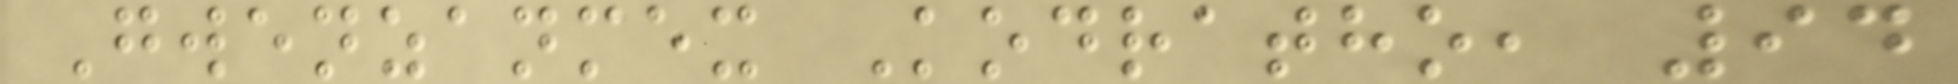Gwenzanmex Kodratho, 94
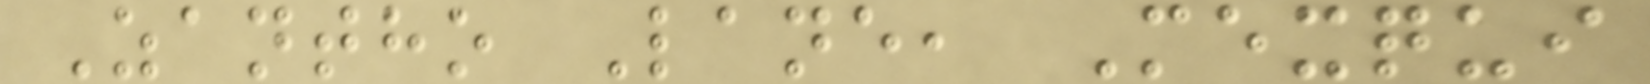Zantho Lane, Mexqui
